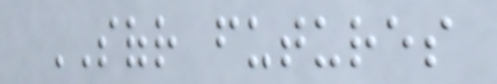SOFR futures
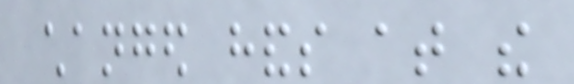changed hands at the
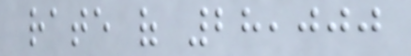rate of 28,000
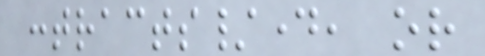contracts/day, or
